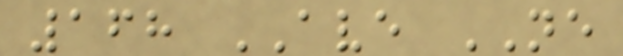168 AVE NE
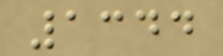1344
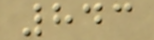843
